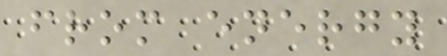from energy
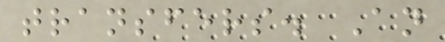transfers. An
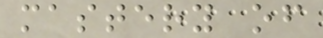mastery of
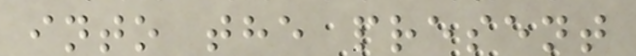into the present
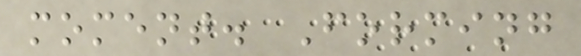moment. Forming
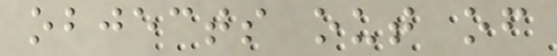objects out of
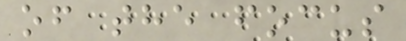of the focus
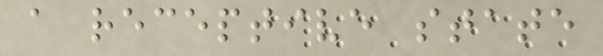a receptive state
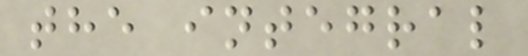the integral
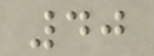40
